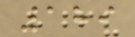189
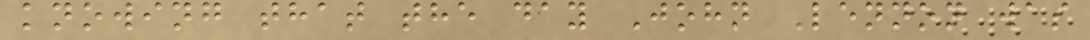knowing that the day John Lennon was
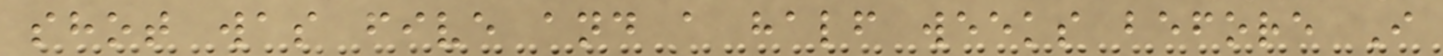shot was five and a half weeks before I
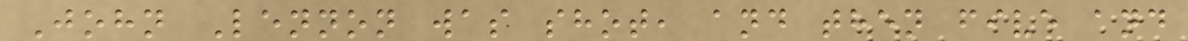John Lennon was shot, and then five and
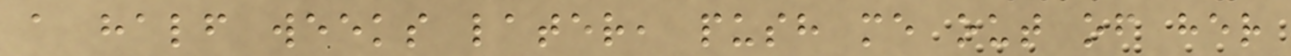a half weeks later, push me out of her
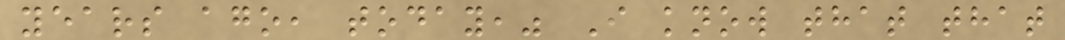years ago, today," I know that that
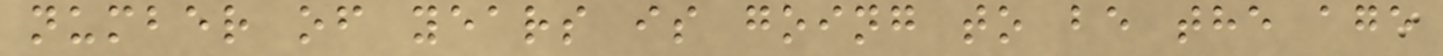number of years is going to be the age
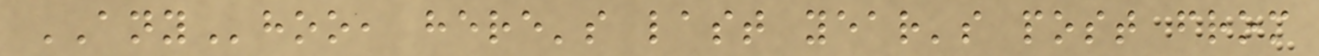ANYhoo, here's last year's post from
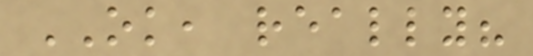OK, really?
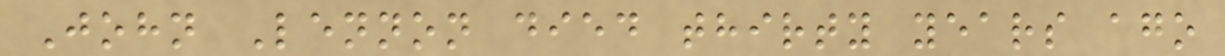John Lennon died thirty years ago
